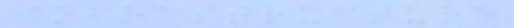infrastructure
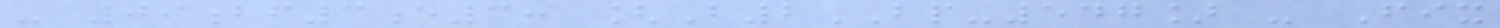- 09bf3e3: [B2BP-547] - Fix
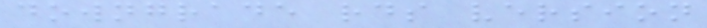downgrade rds version
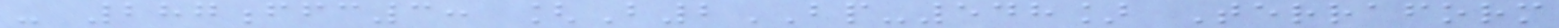- 287ffc3: [B2BP-548] Terraform
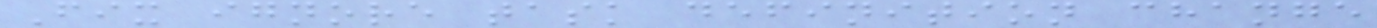Fix ignore task definition change
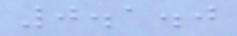0.1.0
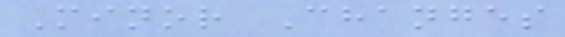Minor Changes
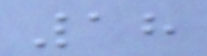18
